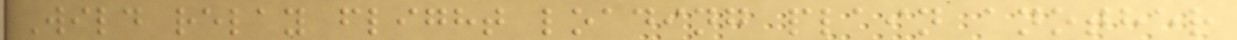Wild relay flight loading plain another
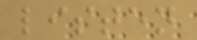listen
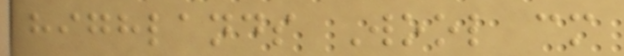highlands Wool cm
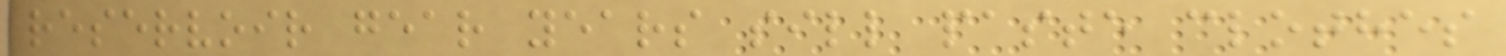reservoir gear years sill paste clothes
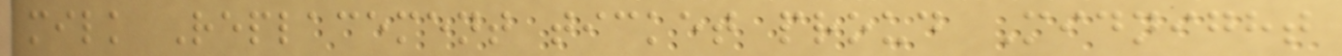milk Replacement ticket proud Midnight
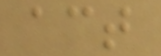act
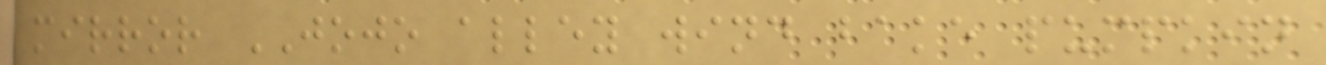mirror JOJO alley wind bake pumpkin
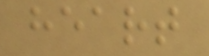heart
